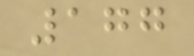177
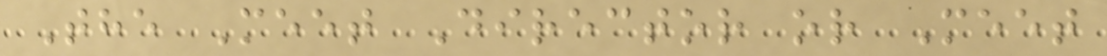The Meet Director or Meet
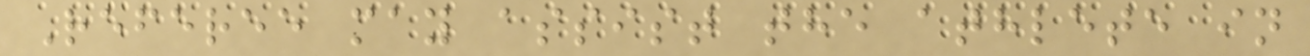Referee may assist the athlete in
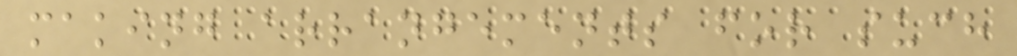making arrangements for such
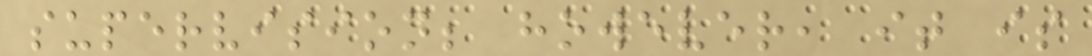supervision; however, it is
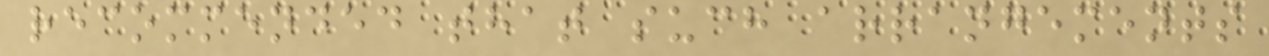recommended that such arrangements
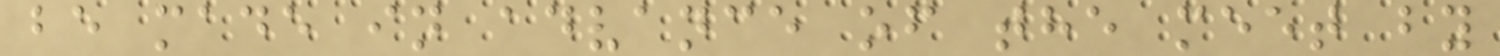be made in advance of the meet by
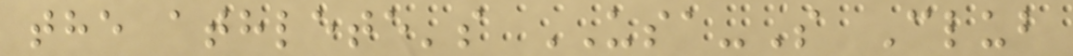the athlete's USA-S Club
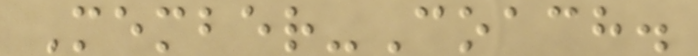Member-Coach.
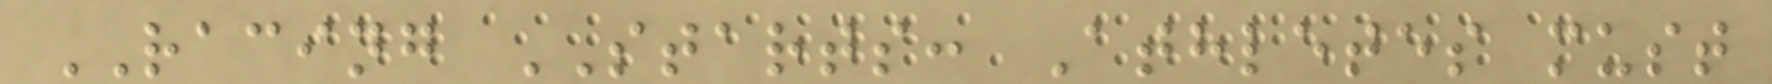RACING STARTS: Athletes must
